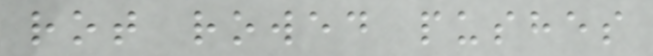rot rowed pushes
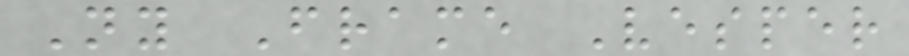Ny Frame Vesper
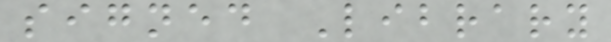signed Library
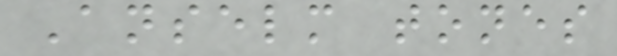Anselm tones
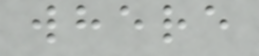where
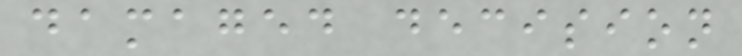damaged decision
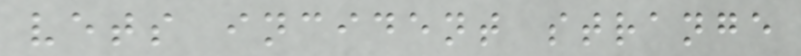vets incident strange
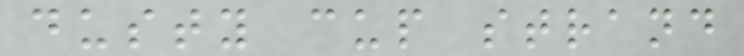dusty cup strand
